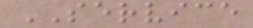SERVICE
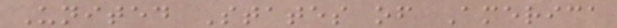United States of America
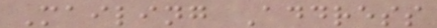Mailing Address
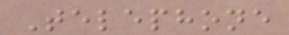Telephone
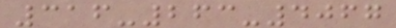316-263-4067
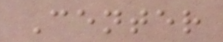Center
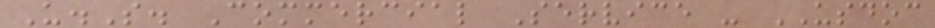U.S. Commercial Service - USDOC
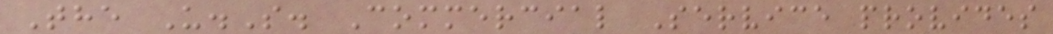The U.S. Commercial Service provides
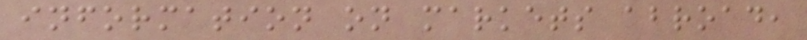information on markets abroad,
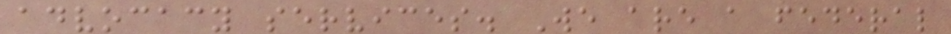advocacy services. We are a federal
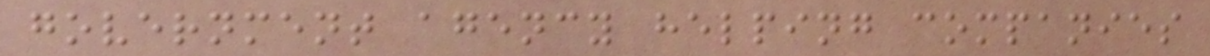government agency helping companies
